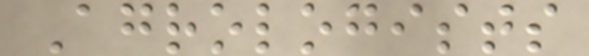Agrologists
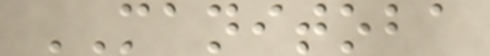MANITOBA
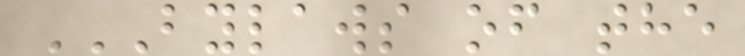BYLAWS OF THE
